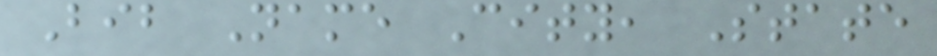Bib Name City, State
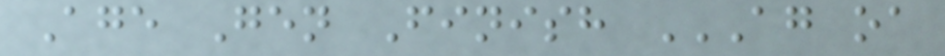Age Gen Finish AG OA
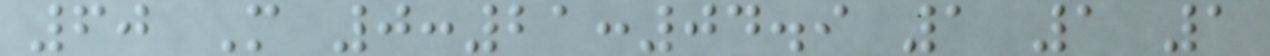60 M 0:21:04.9 1 1 1
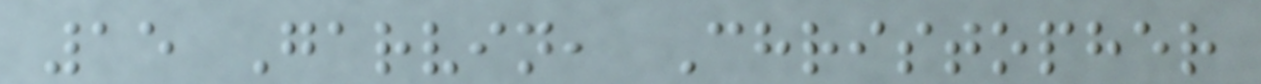15 Garvin, Christopher
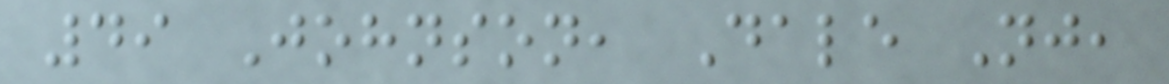49 Johnson, Dale Nj,
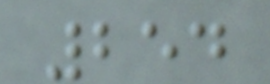254
